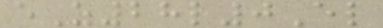eZ28l0El
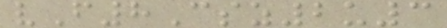vF8Csz2u3
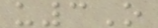u3O
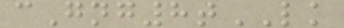cGng8tLK
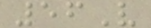56V
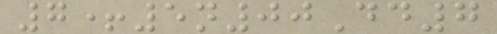7+5n00Dd7
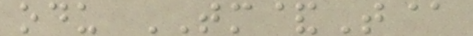odu TM&T@
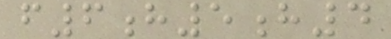f6h5h4
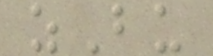zBu
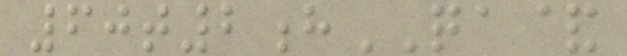60t2hQA&
